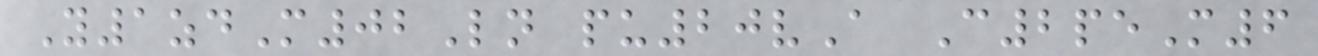Y1zdM02Ln pu20vA C2peM6
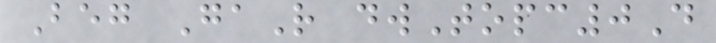Beg GaR dwTopc0D
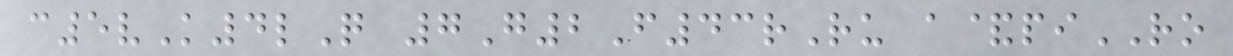c5vK4lQ 7G2F43rRu a&piRO
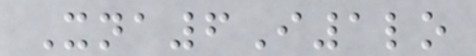Xna6I1lo
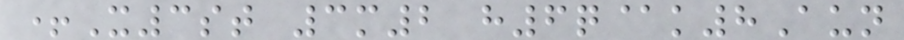+X3st 3m2 h6q@k8Aun
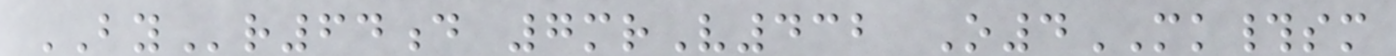BYr64d 7mrV432 O4MK#sm
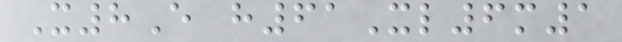X8E h61Xl6m1
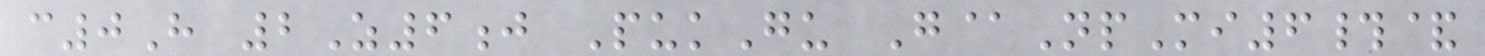c0H 2Z6j PukGu G@NpMi6#&
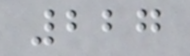227
